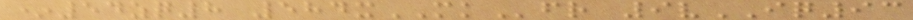*54zq8 584xMKfr 9vIQ93
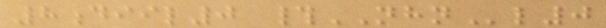8diil0 #NHNl0
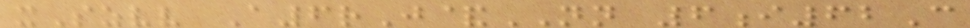xSzvv A6rJ&NN 6i62C
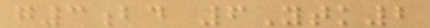g3bd 6Ytk2
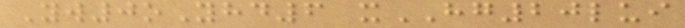Yw0oYhd6 xHG20lui
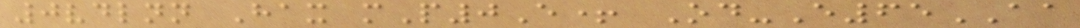0vdlnn Hax mP0E+ Od-E65AA
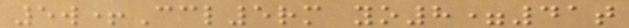5w+Ccl5rm yo8=41t
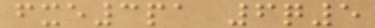fxe3pa 6q5
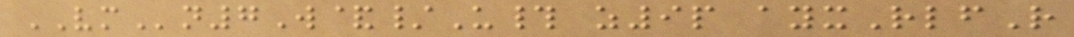VMn7W&/U# z9p ayxRlfR
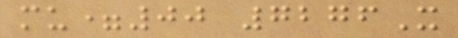mu=00 7276X
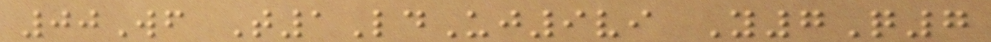00Wf T1LdUj9vi Y7Q7
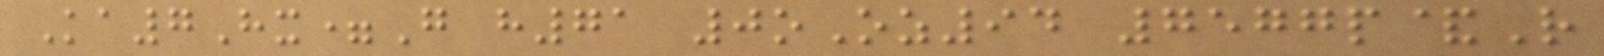Ka7Hx=G h71 0oOz94 7577p&R
